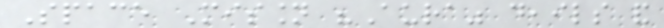Space Mission "Aura" deails and
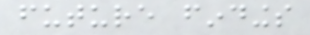future findings
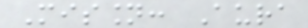Mission: Aura
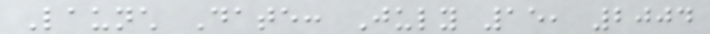Launch Date: July 15, 2004
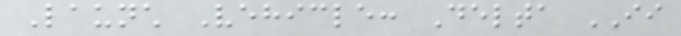Launch Vehicle: Delta II
